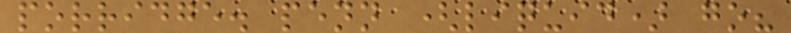porridge. penn (liquid) go?
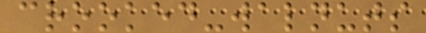crooked-walnuts
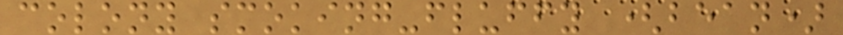colony smoking-fluffy (bean)
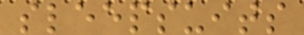sleepsuits
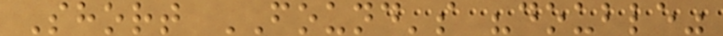Short FOUND's "double"
